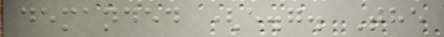demanded (e.g. The
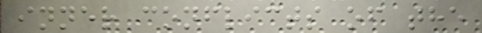inner conflicts of the
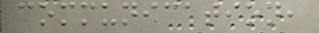communication,
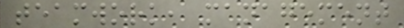teamwork, management
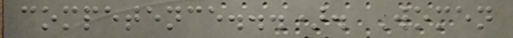competence...). Women
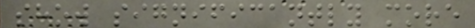show significantly more
